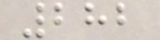282
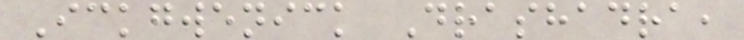Ickgwenick Drashadra,
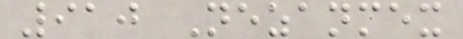910 Nezanmex
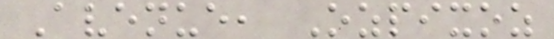Avenue, Ozpixoz
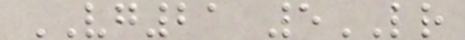VG21 5LR
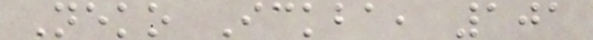Neko Ickba, 101
